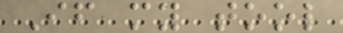If my tool
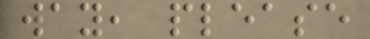way, please
